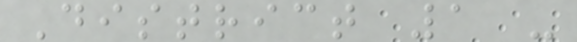District 1 -
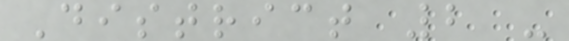District 2 -
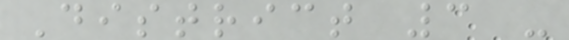District 3 -
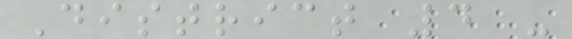District 4 -
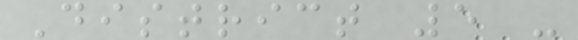District 5 -
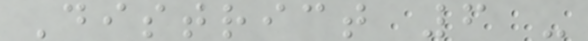District 6 -
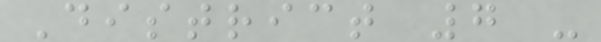District 7 -
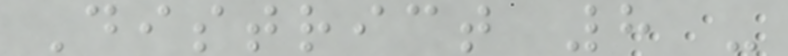District 8 -
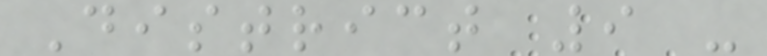District 9 -
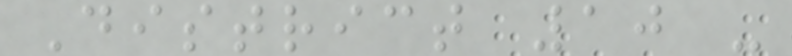District 10 -
